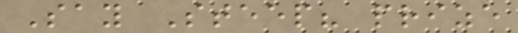Say Steep? prize
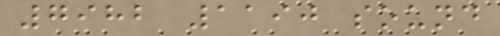7982 1190 sound
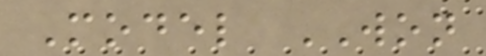Model WON
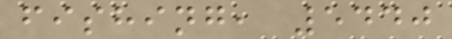fishing, 5440
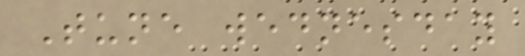Tune wednesday
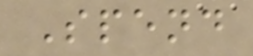Spend
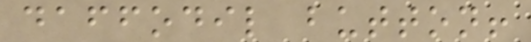daffodil button!
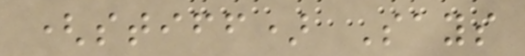(stiff) Says
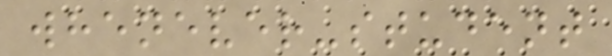whenever-student
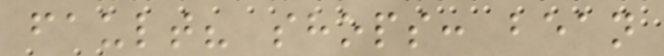fault? shops: bean
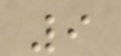9
